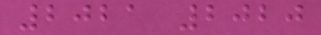2021 2020
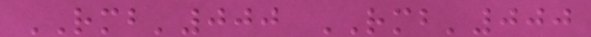RMB'000 RMB'000
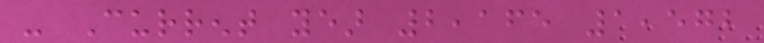- Current year 2,165 1,572
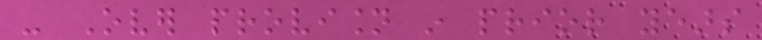- Over provision in prior years
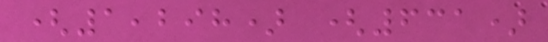(1,298) (631)
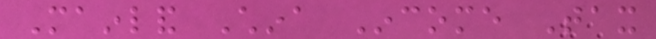Mainland China Income Tax
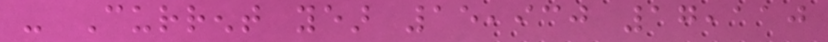- Current year 15,930 17,110
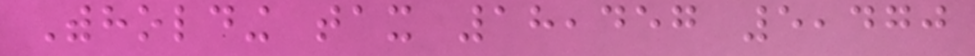Withholding tax 18,457 5,470
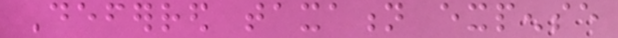Deferred taxation expense
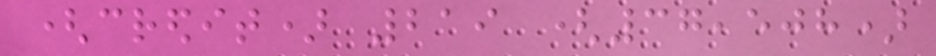(credit) 219 (37,508)
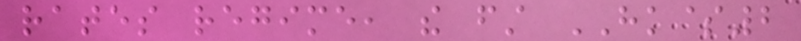rates regime, the first HK$2
